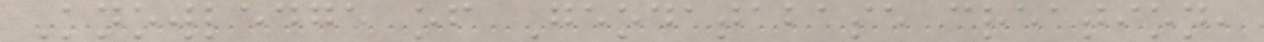Knowledge of Geodatabase creation,
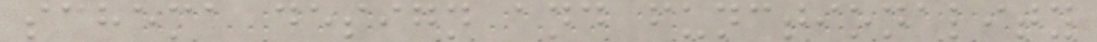schema design and functionality
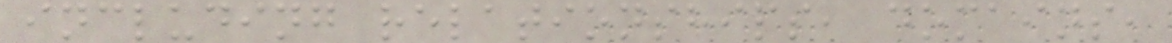including relationships, domains,
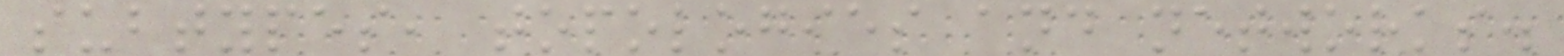subtypes, topologies and networks.
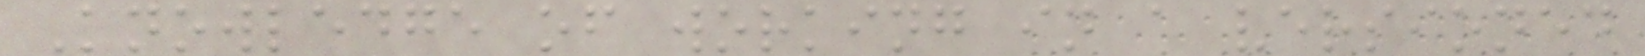Knowledge of working in a versioned
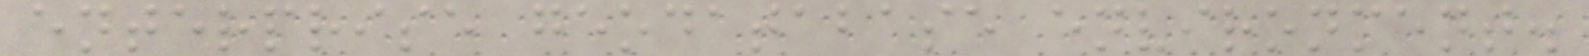enterprise geodatabase environment.
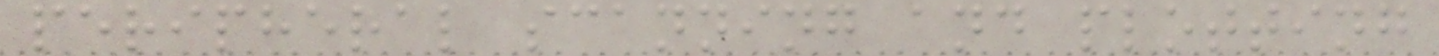peripheral scanning and plotting
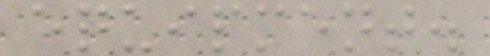equipment.
